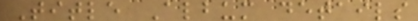Title Album details
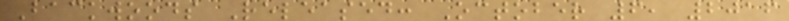Backwoods Released: October 6, 2016
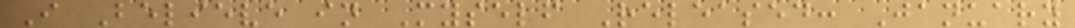I Believe in Myself Released: January
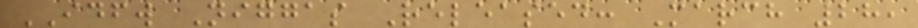IDFW Niggas Released: March 28,
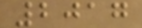2017
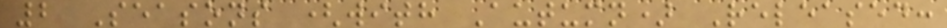2 Seasons (with Autumn) Released:
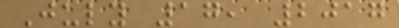July 17, 2017
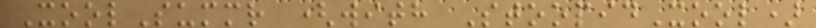XoolSummr (with StoopidXool)
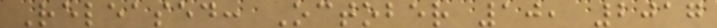Released: October 10, 2017
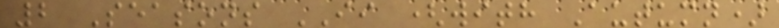2 Seasons II (with Autumn)
